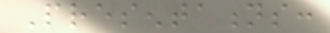Presentations:
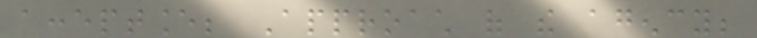acceptance; Approach of the agency;
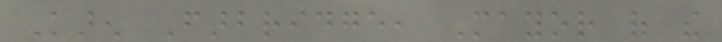Karen Farbridge, Mayor of the
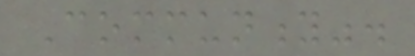Community".
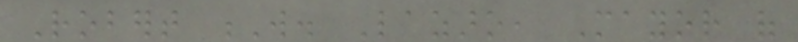Robert W. Lazaro, Mayor of
